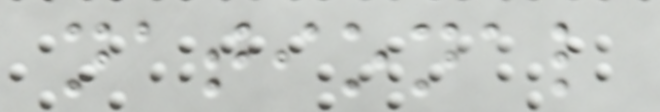national
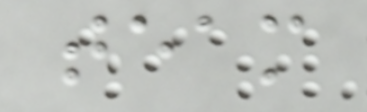team
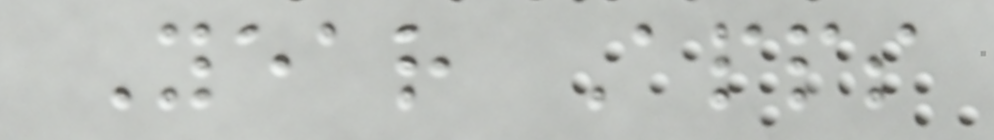Year Apps
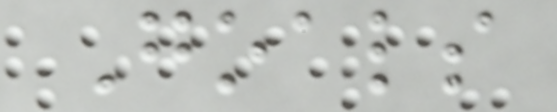Goals
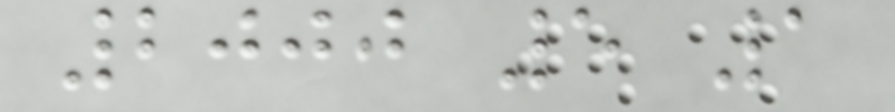2000 5 1
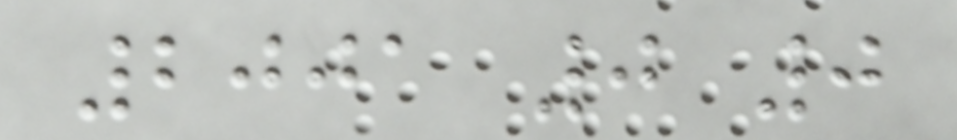2001 0 0
